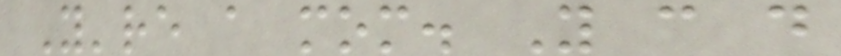You're a mom. You can do
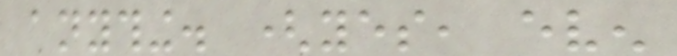anything. (yes, even
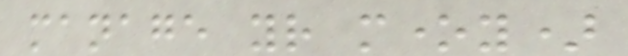manage your money)
